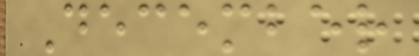December
